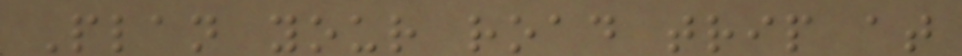Plan your road trip at
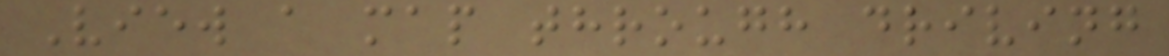View a map through driving
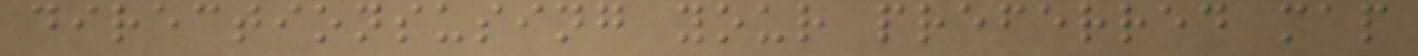directionsusing your preferred map
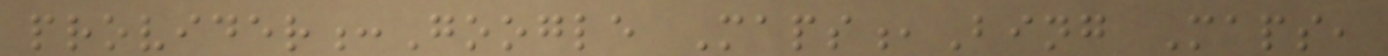provider:Google Maps,Bing Maps,
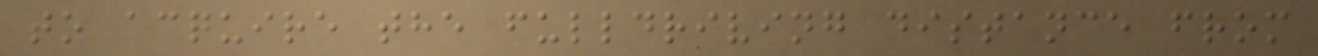to acquire the fulldriving distance from
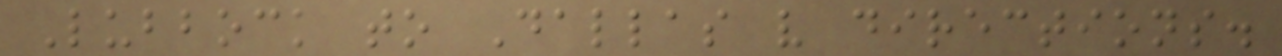Lubbock to Dallas v directions.
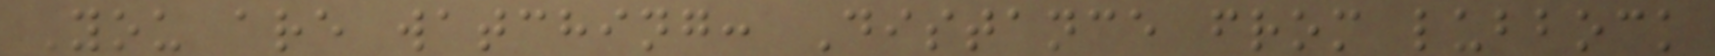You are watching: Distance from lubbock
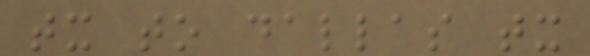tx to dallas tx
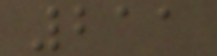211
